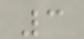3
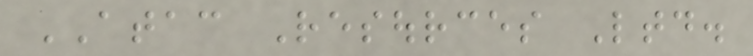ATAC Resources Ltd.
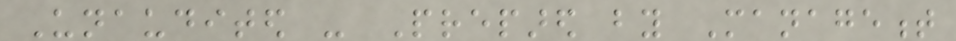Unaudited - Prepared by Management
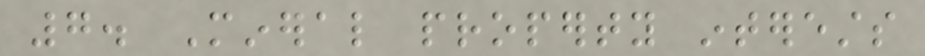7. Mineral property interests
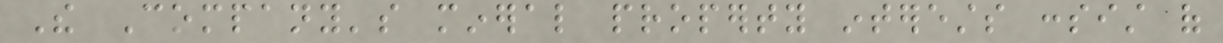The Company's mineral property interests consist of
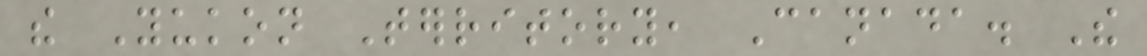the Yukon Territory, Canada. The
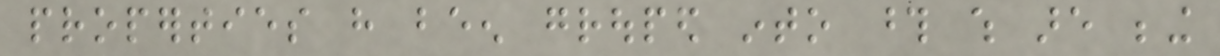properties have been grouped into those which are being
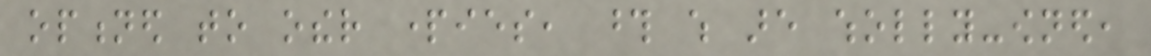optioned to other parties, those which are wholly-owned,
